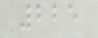225
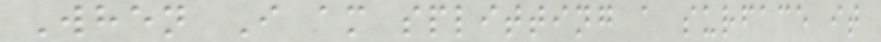When I am splitting a surface it
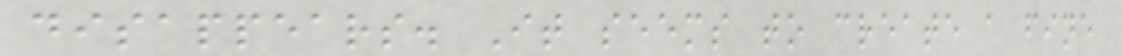disappears. It seems to create a fine
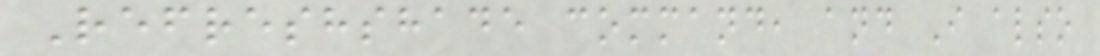Refreshshade command, and I also
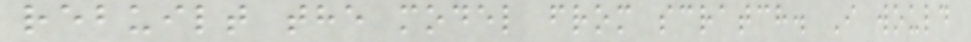rebuilt the model from scratch. I would
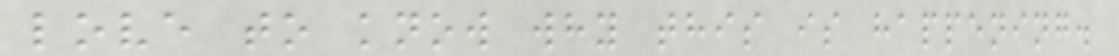love to know why this is happening.
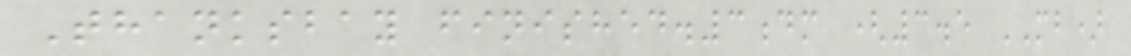Thanksbay finished.3dm (3.5 MB)
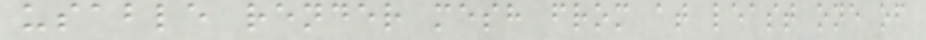usable render mesh from at least one of
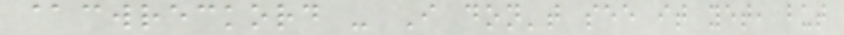@cwreckord - I don't see it yet, but
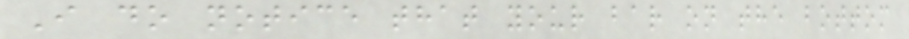I do notice that your bar on the bottom
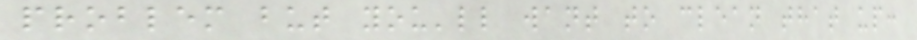problem but you'll want to clean that up:
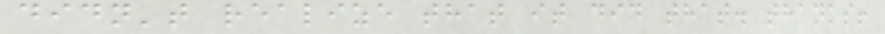didn't realize that it did that. thanks!
